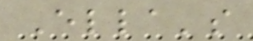Ella's
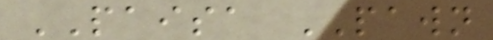PAISA PAWN
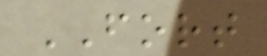FORT
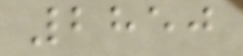2850
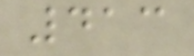413
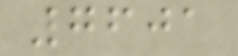7601
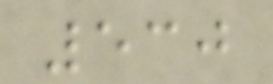530
